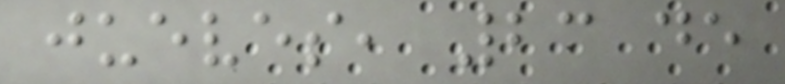jueves, 23 de
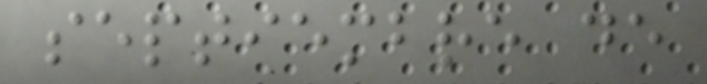septiembre de
